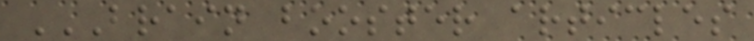BRAIN BOOSTER ARTICLES
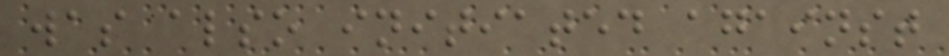was also initiated against
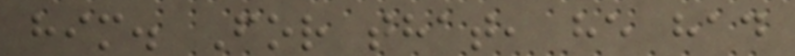him. For that, he had
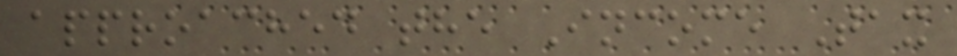approached the Income Tax
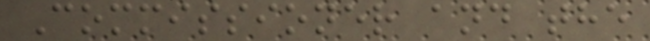Commissioner and the
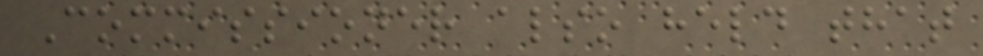Commissioner also held that
